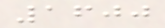1600
